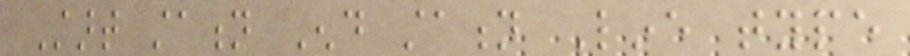Start station End station Line type
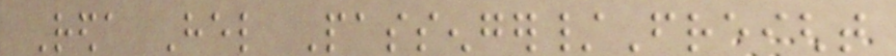Reda Hel Passenger/Freight
